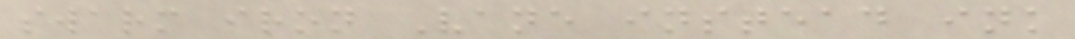swarm iron Vane instead ink
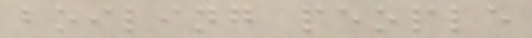boiling people
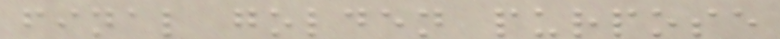final golden purpose
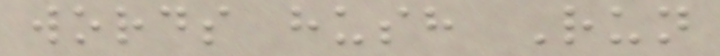words hush Run
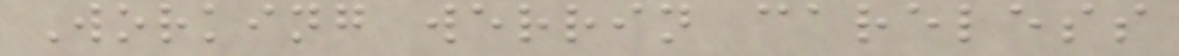Working werrin careless
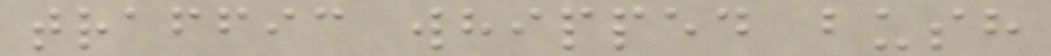traffic whipped bush
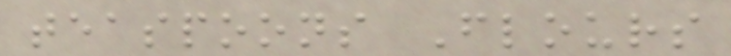teaspoons Flours
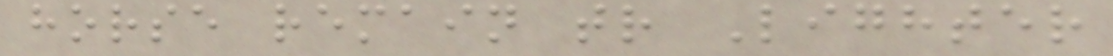horse remain tr Lighter
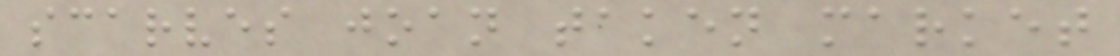scarves joan taken market
